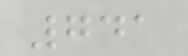741
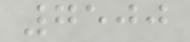7500
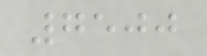7500
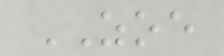ZOE
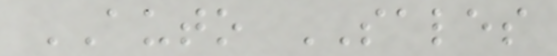AUTO SALES
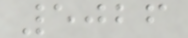5026
